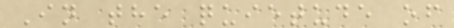In the quietude of
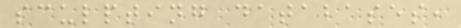sculpting databases,
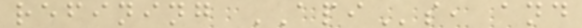refining APIs, and
